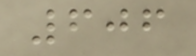606
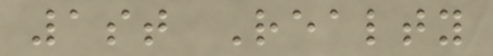1st Realty
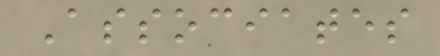Associates
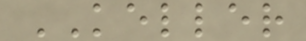KELLER
